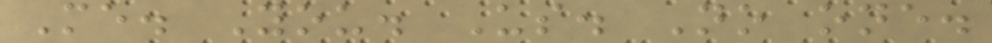Me. You. Us. No one.
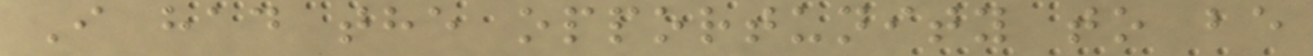I had the opportunity to be
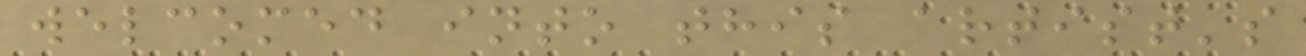welcomed into this artist's
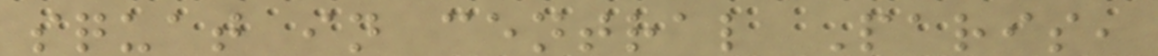squat in central Paris,
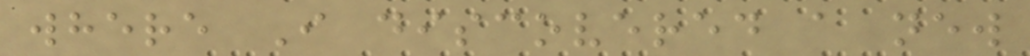where I discovered a new
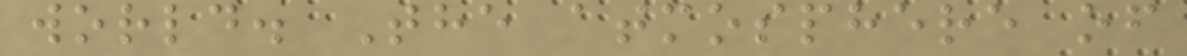world. The atmosphere of
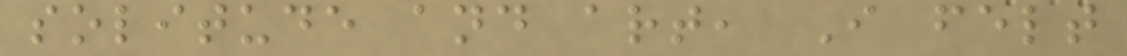solitude and art, I felt
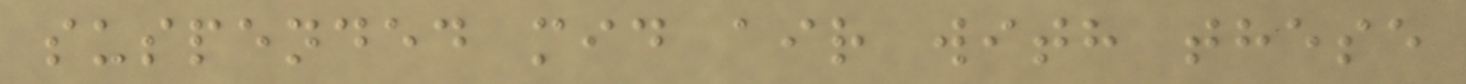suspended mid air with these
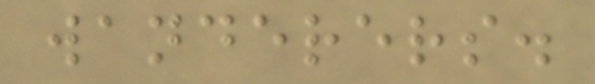wanderers.
